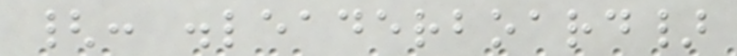{: .leaderboard}
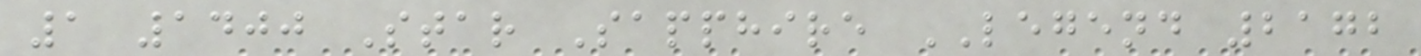1 1400 Star Sapphire LEGEND 2172
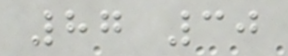87 30
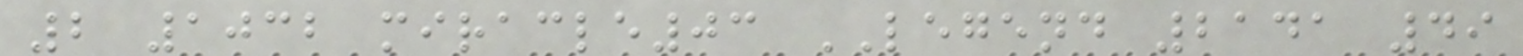2 1032 miracle03 LEGEND 2141 49
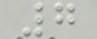7
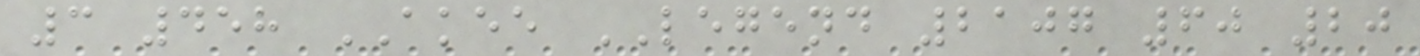3 458 AKEE LEGEND 2107 60 20
